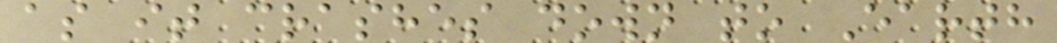as it crashes down to Earth
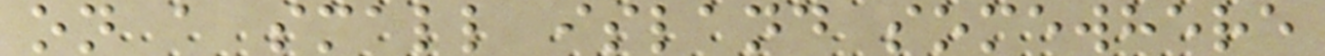on a small island somewhere
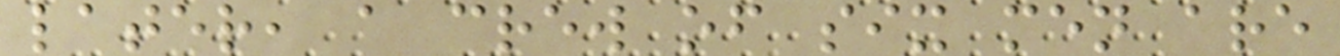later, a crew of six men are
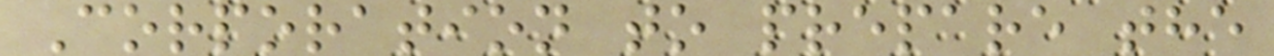Corporation to prepare the
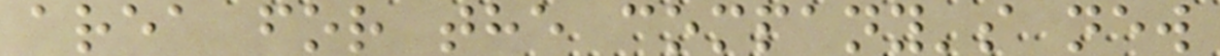area for the company's new
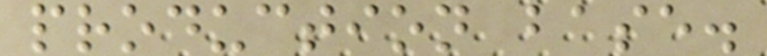production base.
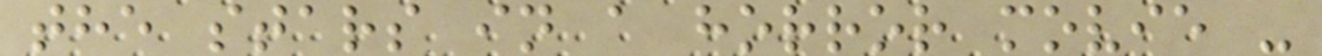the stars in a horror movie -
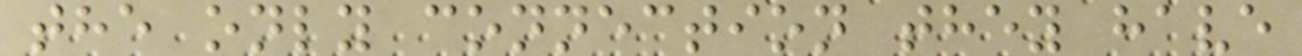the only connection they have
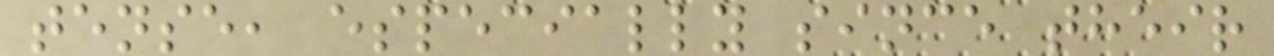tense, especially since their
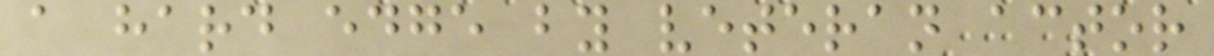a hard edge by veteran actor
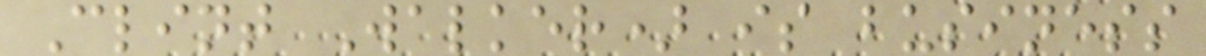Clint Walker) is business
